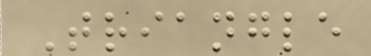Triangle
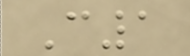C1
